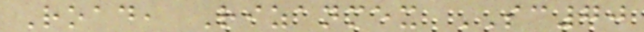Road, Rizanmex SC70
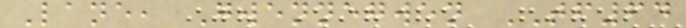Lane, Gwennegwen TF64
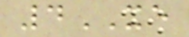4XE
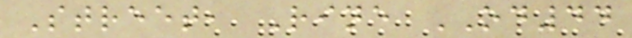Street, Rine OD44
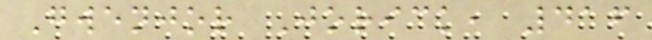Gwenjor Jorick, 416
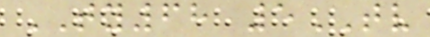TY68 5TV
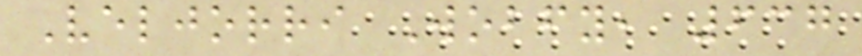Veljorri Wobfy, 637
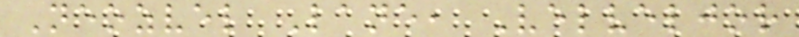Neozvel Lane, Velveljor
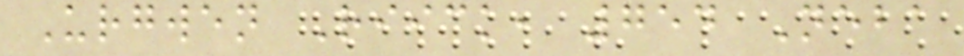Urgwen Riick, 754 Neba
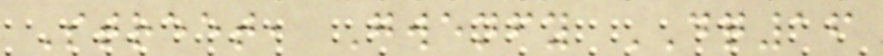Street, Gwenfy DQ16
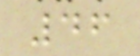46
